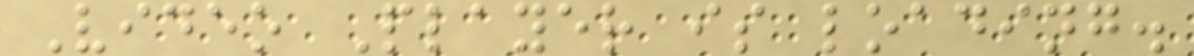Video Player is loading.
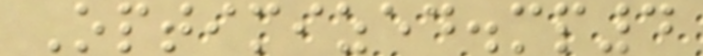Optimized.mp4
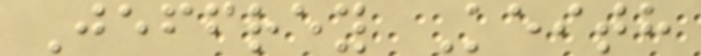Jeffrey Keith
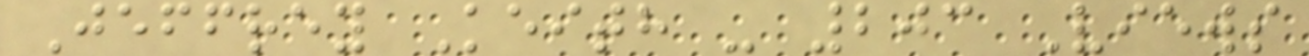Jeffrey Keith - 203 Views
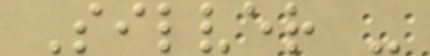Silver -
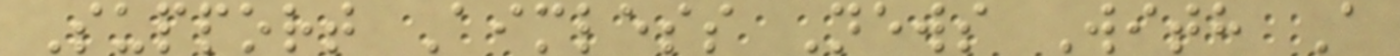Support Aimless News With A
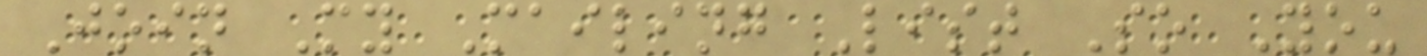Join My Mailing List So You
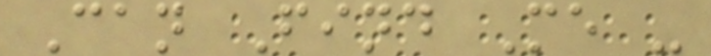Can Find Me -
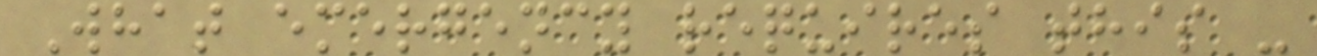What emergency requires this -
